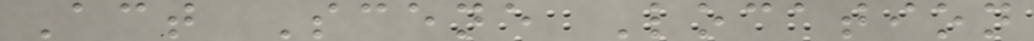Act Scene Location
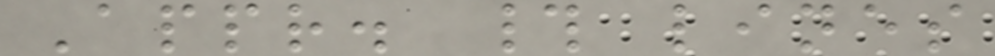Appr. # lines
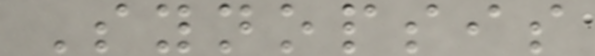Synopsis
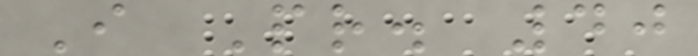I Pr. 40
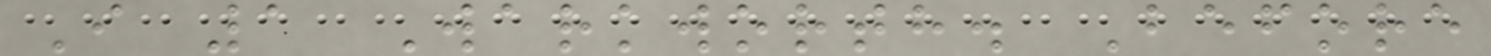I 1 Warkworth. Before
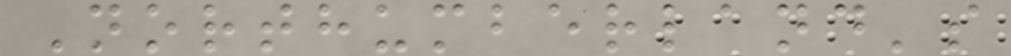Northumberland's
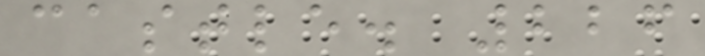castle. 226
